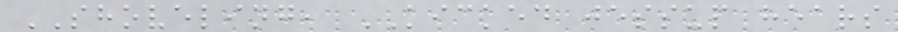SHOVELING, KICKED jessup hears
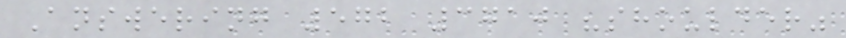Answering 572 3710 "shoulder"
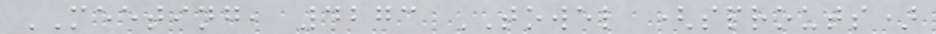MEETING, 4273 TOWEL (sprouts)
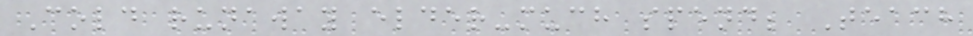Cold runaway elder-much spend; Teach
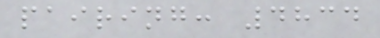pairing: 4834
